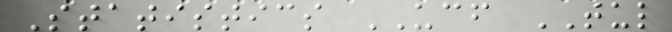Statistics UCF TUL
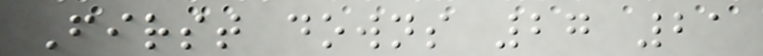First downs 27 21
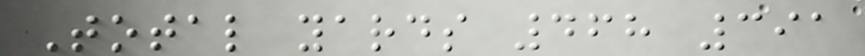Total yards 468 391
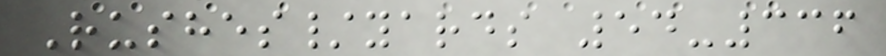Rushes/yards 54-336
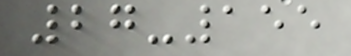27-155
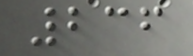236
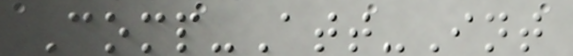Comp-Att-Int
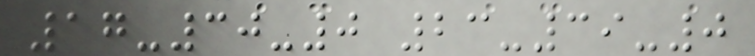17-30-0 23-39-0
